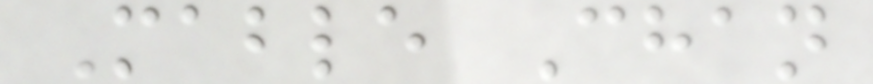Mable Chan
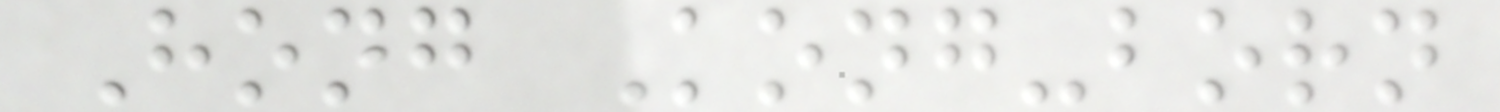Hong Kong-born
